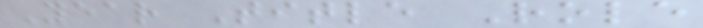Year Title Role
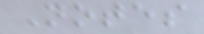Notes
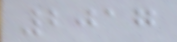2017
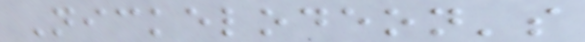Nickelodeon's
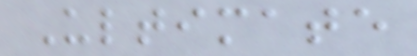Ultimate
